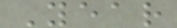Year
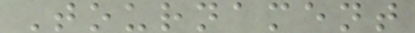Tournament
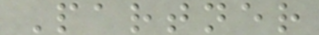Partner
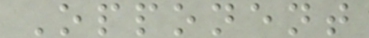Opponent
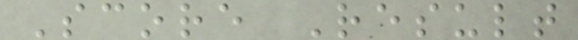Score Result
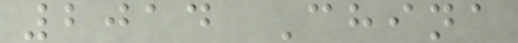2014 China
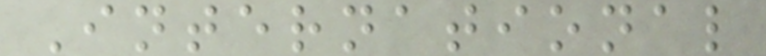International
